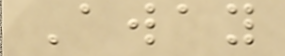Away
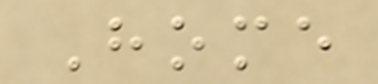Home
